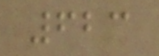623
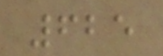625
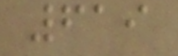619
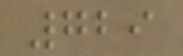729
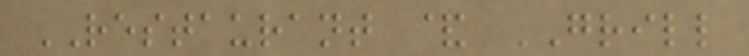RESTAURANT & GRILL
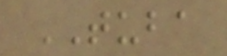TUBA
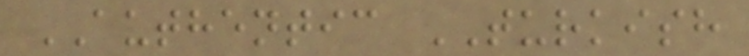AUTHENTIC TURKISH
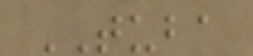TUBA
